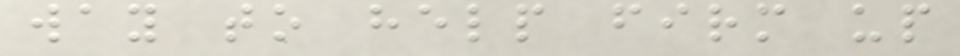way to help firm up
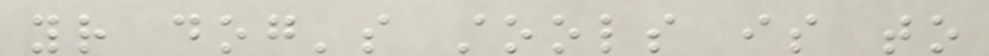your dog's stools is to
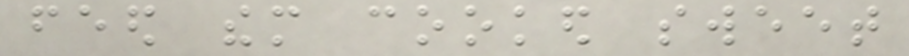feed them cooked sweet
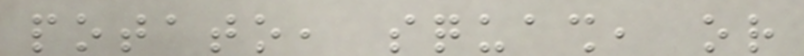potato, squash, or
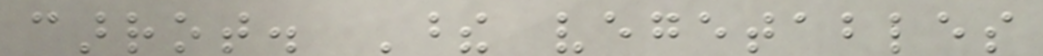carrot. These vegetables
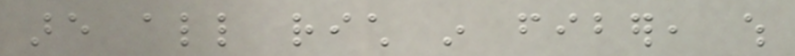are all rich in fiber, which
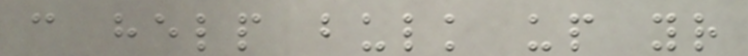can help bulk up your
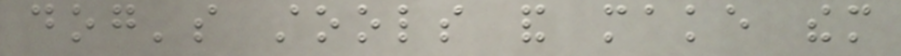dog's stools and make them
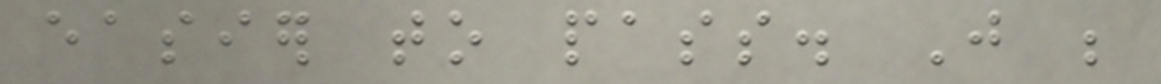easier to pass. Just be
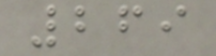269
